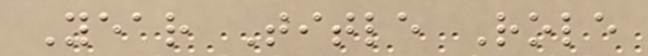Year Title Role
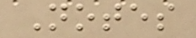Notes
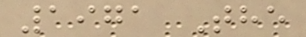1971 The
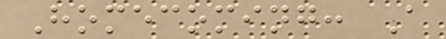Homecoming: A
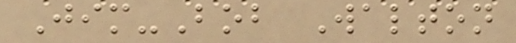Jim-Bob Walton
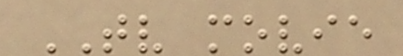TV movie
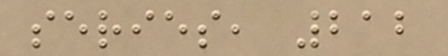series, 212
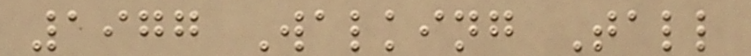1977 Walking Tall
